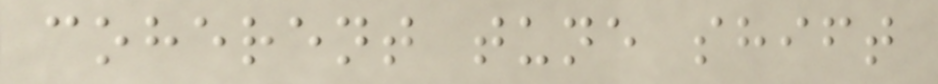coherent tune shift
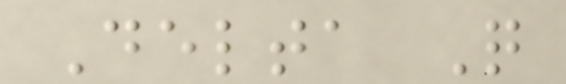Delta Q
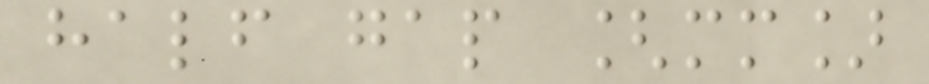half gap [mm]
